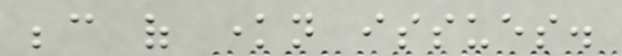because of known issues.
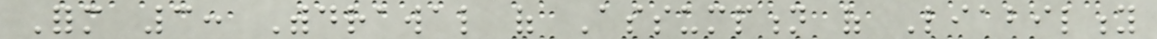Form 3: Withdrawal of Assumption of Liability
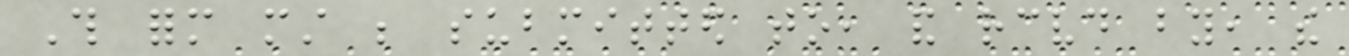This form must be submitted to, and received by, the
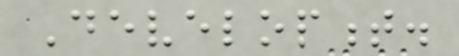Development.
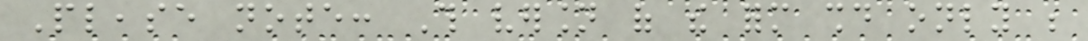Please note: This version of the form should only be
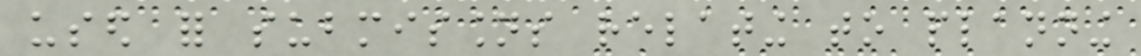used for submissions relating to planning
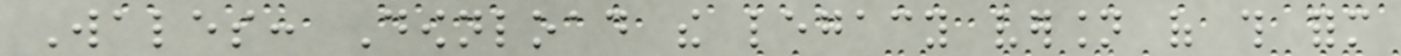Wales: Download the legacy version of this form
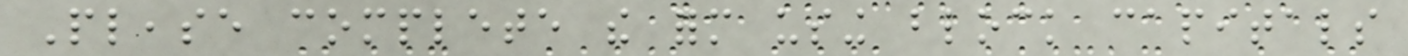Please complete the form using block capitals
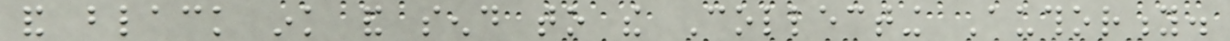and black ink and send to the Collecting Authority.
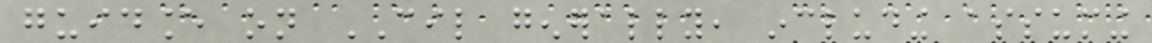guidance on CIL generally, including assuming
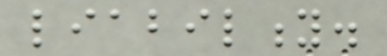liability.
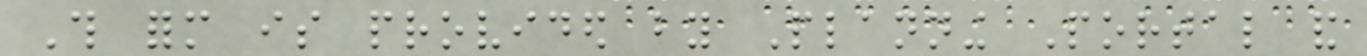This form is provided by Planning Portal and
